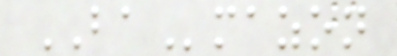BAmazon
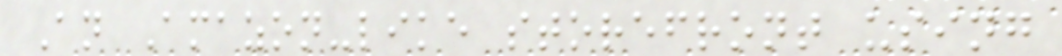An Amazon-like storefront using
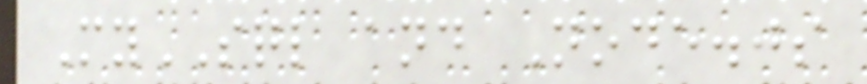MySQL and Node.js
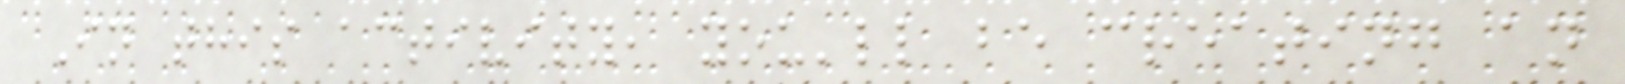In this activity, you'll be creating an
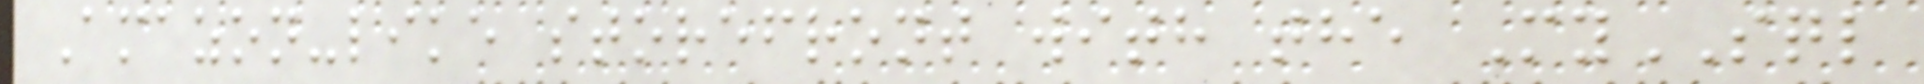Amazon-like storefront with the MySQL
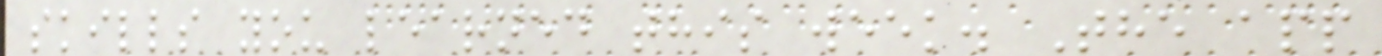skills you learned this week. The app
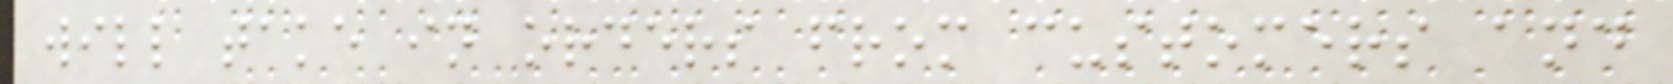will take in orders from customers and
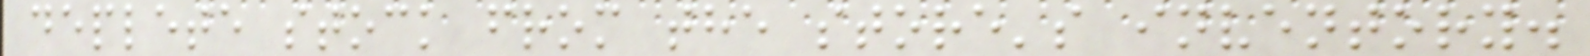deplete stock from the store's inventory.
